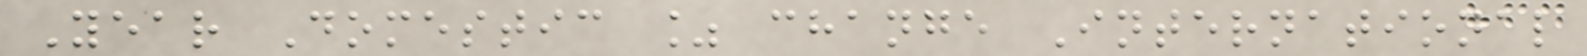Year Domestic % change International
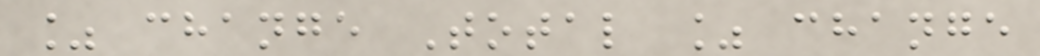% change Total % change
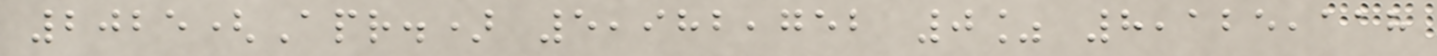2025(Apr.) 5,982,752 0% 8,125,118
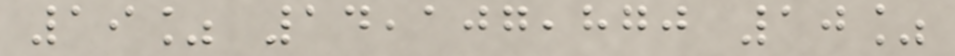19% 14,107,870 10%
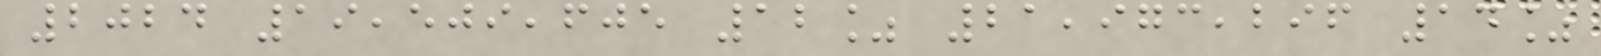2024 19,509,605 12% 21,973,296 14%
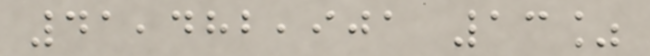41,482,901 13%
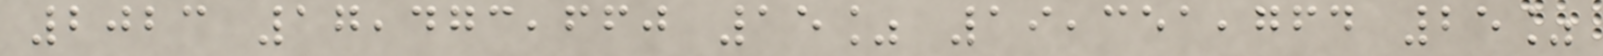2023 17,473,660 15% 19,351,764 25%
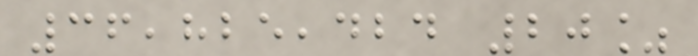36,825,424 20%
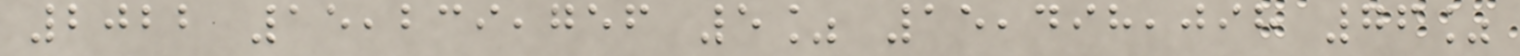2022 15,239,756 5% 15,498,098 76%
